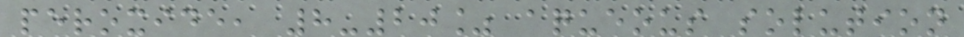peroxide, 8-20% aqueous solution
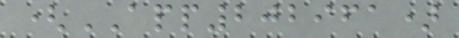(APP202961)
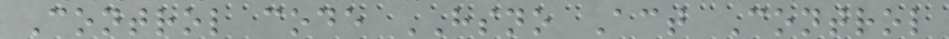Control code HSNO Act Control
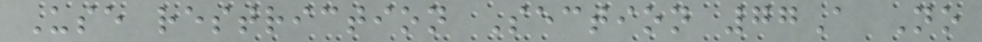Use restriction Section 77A No
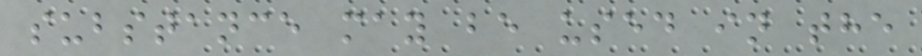substance may be used in the
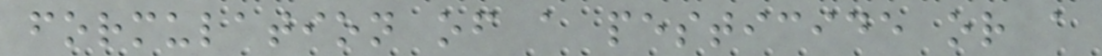formulation of a pesticide or a
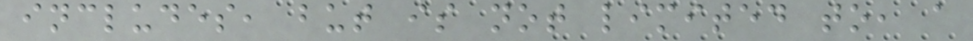includes, but is not limited to, a
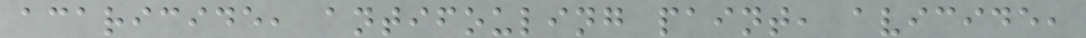acaricide, antifouling paint, avicide,
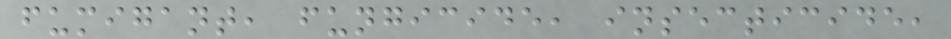fumigant, fungicide, insecticide,
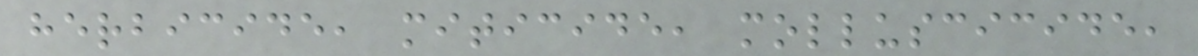herbicide, miticide, molluscicide,
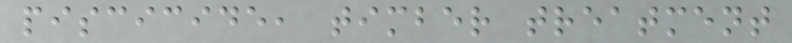piscicide, timber treatment
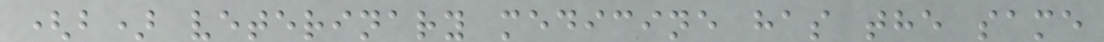(b) veterinary medicine has the same
